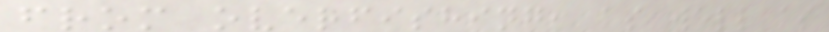from overfishing, as well as
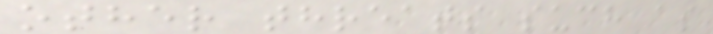other threats such as
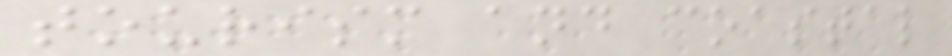tourism and coastal
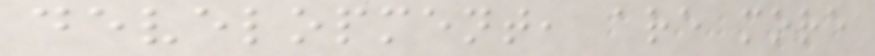development, are more
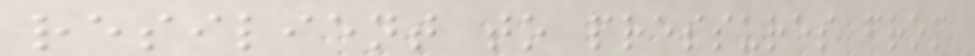resilient to pressures from
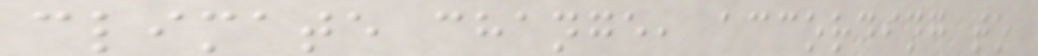climate change, according to
